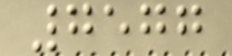7577
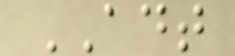ADT
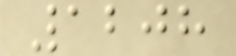1208
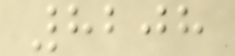8208
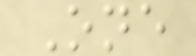One
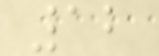12
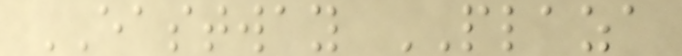EASTWAY PLAZA
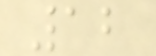12
